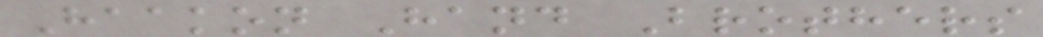Haakon Hand Brothers
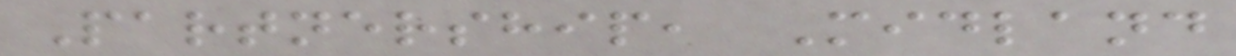Partnership, Midland
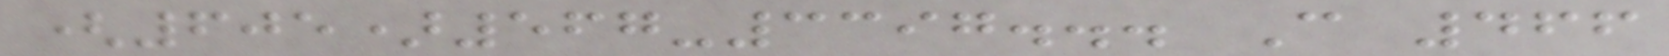(605)567-3397... C 466
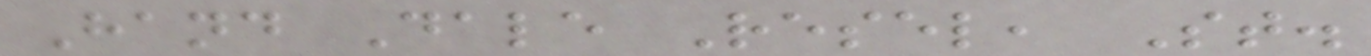Hand Dale Resel, St.
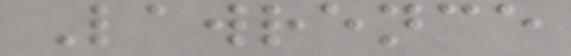Lawrence
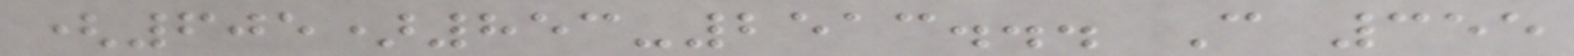(605)853-2513... C 355
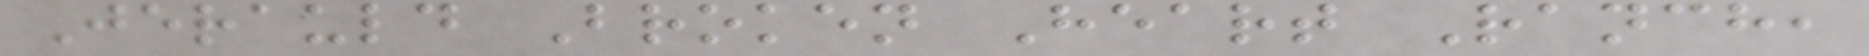Jerauld Broken Heart Ranch,
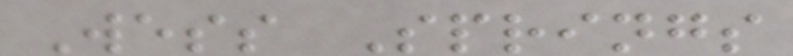Wess Springs
